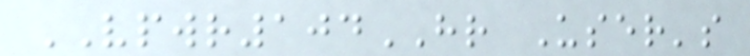VPWR104HR User's
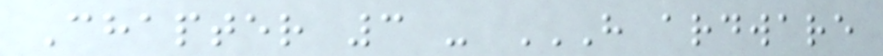Chapter 3 - H ARDWARE
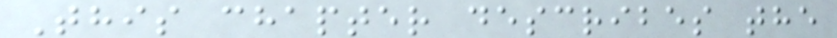This chapter describes the
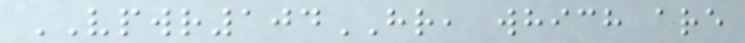VPWR104HR, which are
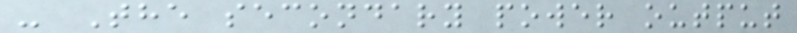- The secondary power output
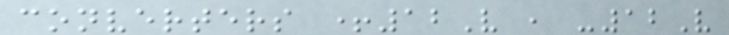converters +12V , -12V
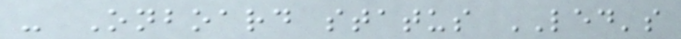- Onboard status LED's
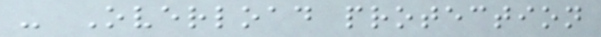- Overload protection
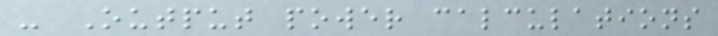- Output power calculations
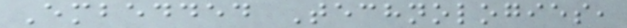Embedded Technologies,
